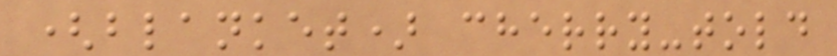(blanket) cherry-told
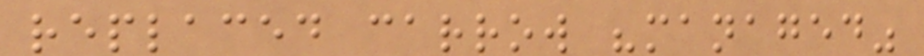replaced carrow "managed"
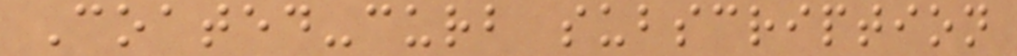Coated-curb subscription
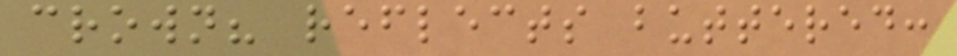crown? reflects buttered:
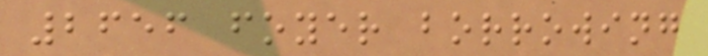2656 foyer borrowing
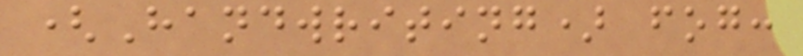(Handwriting) fog:
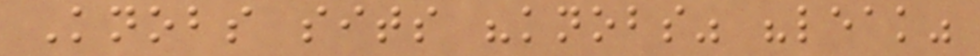Knobs sits "knobs" "leak"
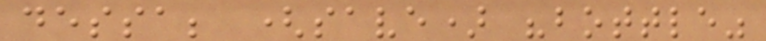dessa; (save) "bottle"
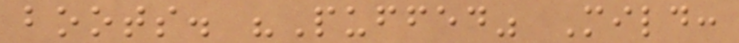boots. "Puffed" Mild:
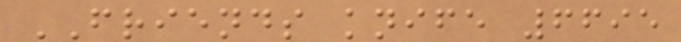FRIENDS knife 6695
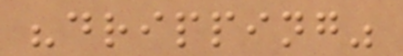"dripping"
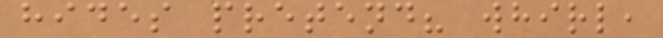hides pretend? whirl,
